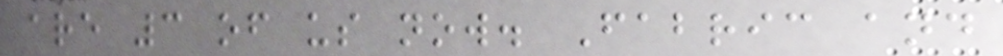are 3 of us now. Fabric and
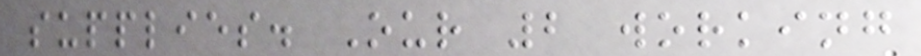supplies. Our 2 working
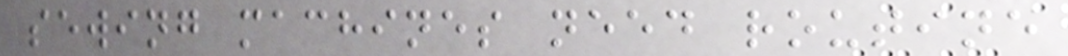sewing machines need routine
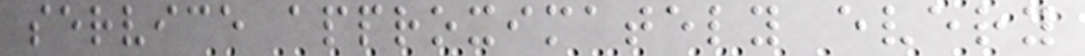service approximately every
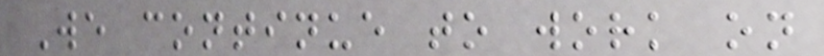We continue to work on
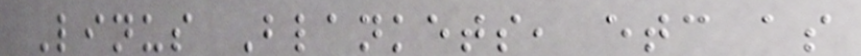Linus Blankets, etc as
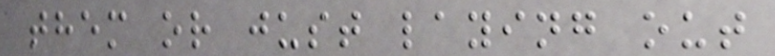them or just laying out
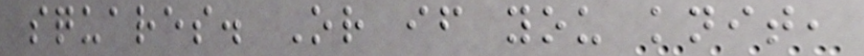squares. Or if you knit,
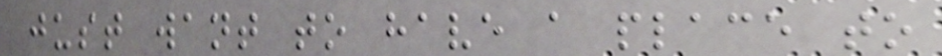just want to have a place to
